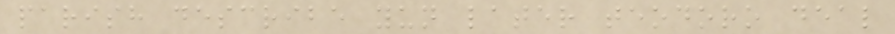parish describe yun later teodoro deal
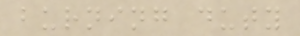burning duty
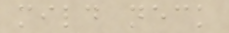mild neck
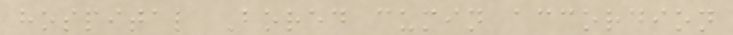hospital Bored cumin accordion
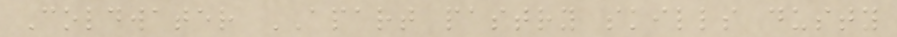Coldwater APART pastry skills dusty
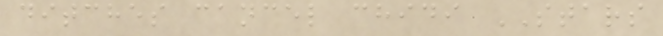ditches cancel chidi STARS
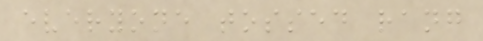everyone tossed rang
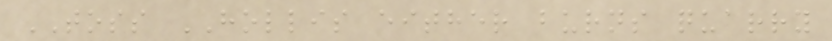TOSS HOLLIS either burns quarry
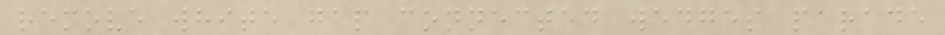remove white gap connected wedges parade
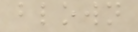blown
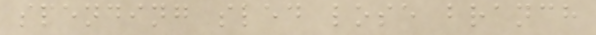spending sled lose branch
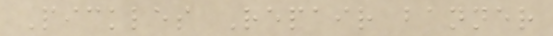Pickles Repair banner
